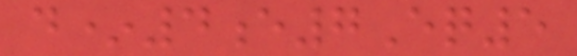d*4e7Eq5
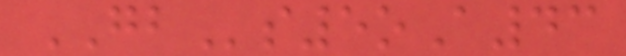GBs5oA43
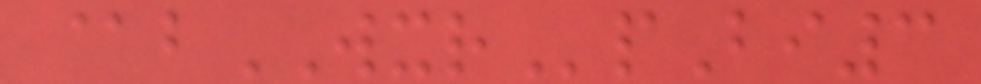@bWXRpBi3
